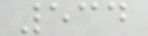534
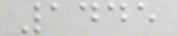1445
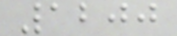1200
